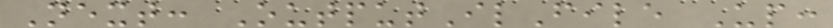Next: OutputIlFile Up:
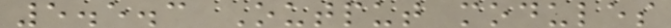5.5.3 Output modules
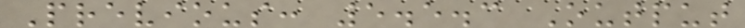Previous: 5.5.3 Output
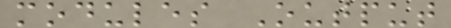modules Output
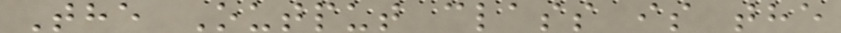The Output class is the
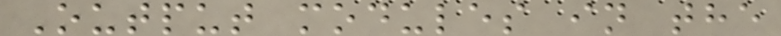Output modules in the
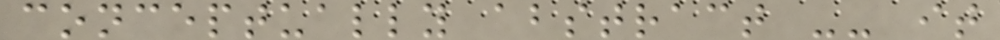conceptually abstract -- it
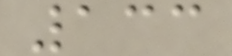133
